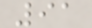91
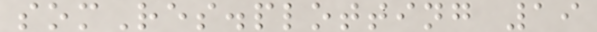somRes.plotting 19
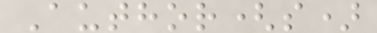Author(s)
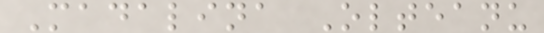Madalina Olteanu
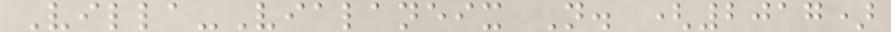Villa-Vialaneix N. (2017)
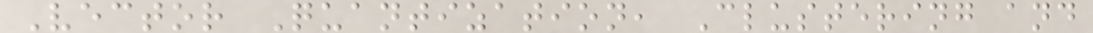Vector Quantization, Clustering and
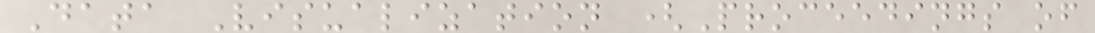Data Visualization (Proceedings of
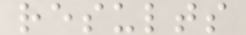results
